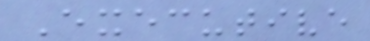Executive
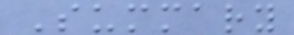Summary
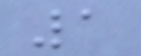1
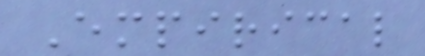Empirical
